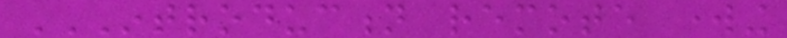INTRODUCTION REMOTE WORKING
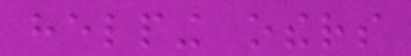helping others
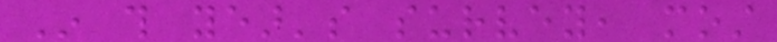In this year's survey, most
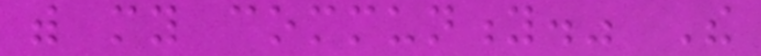with my community." The
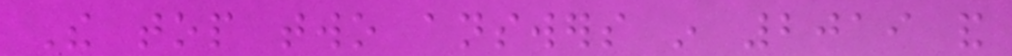The top two answers in 2019 and
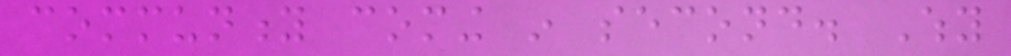community coming in second. Why
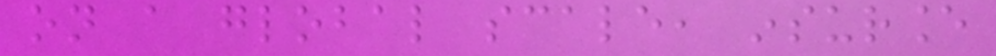on a global scale, insurance
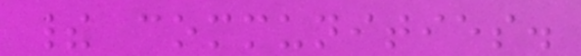their communities.
